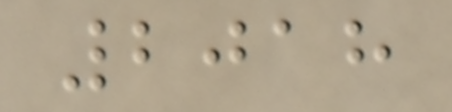2018
